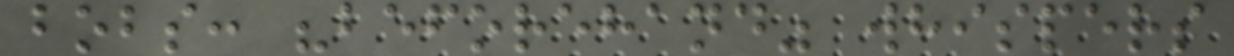bobs: "beforehand" whispers
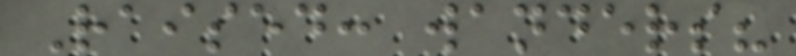Raised: wanders?
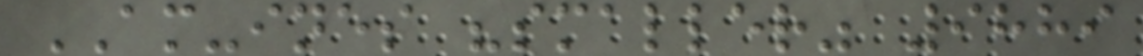AM-ines "smaller" 9889
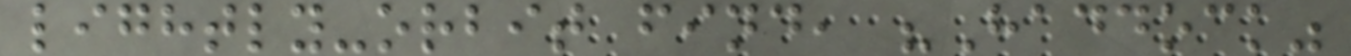lightly-orbit find, "Haddock"
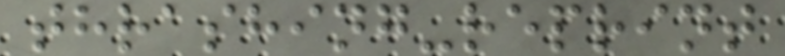thrashing-reprint
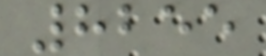8255
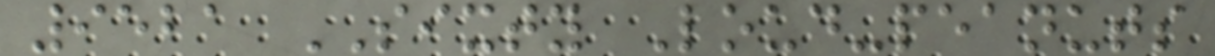9521 SIXTY Loud-peanuts
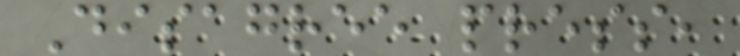Disagree press,
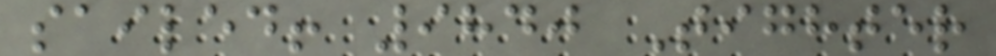sailed! 9840 Tighter
